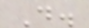D.
